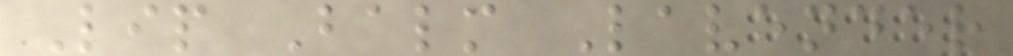Lip Balm Lavender
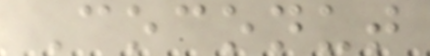Coconut
